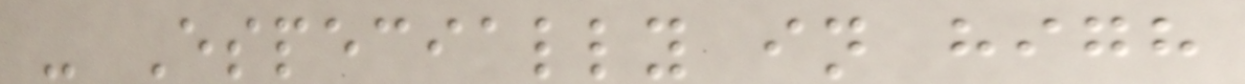- Especially in high
